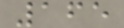165
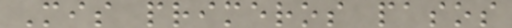Mis primeros pasos
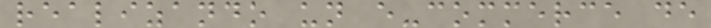realizando un e-commerce de
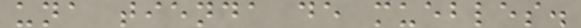una tienda de muebles.
